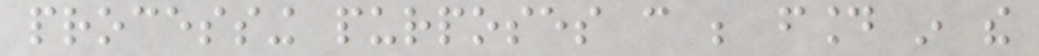processing purposes can be found in the
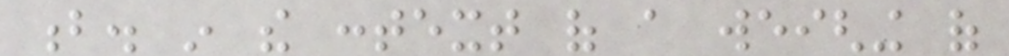b. in the context of a weighing of
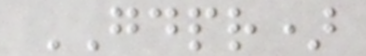GDPR)
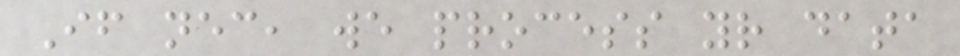If necessary, we process your data
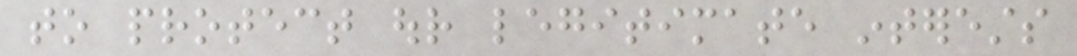to protect our legitimate interests
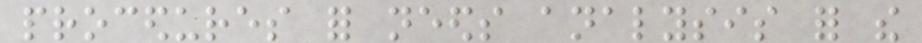procedures for needs analysis for the
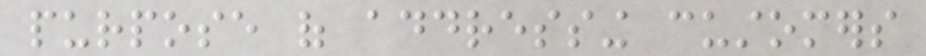purpose of addressing customers
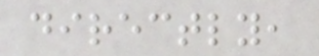directly,
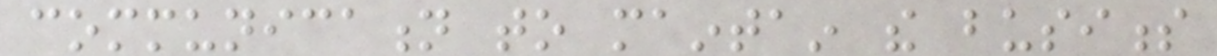communication to maintain the business
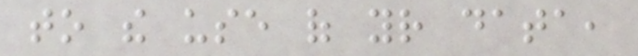to the use of your data,
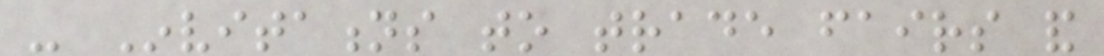- Invitations to trade fairs and
